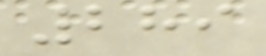289
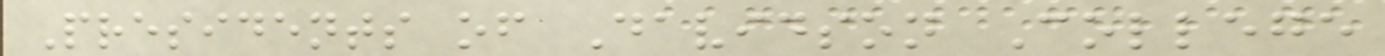Presidents of Davidson College
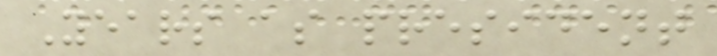Years as president
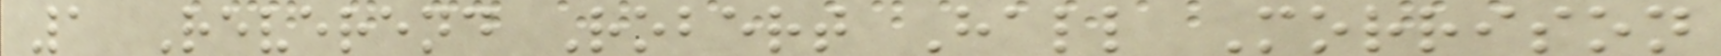1 Reverend Robert Hall Morrison
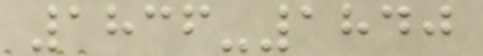1836-1840
